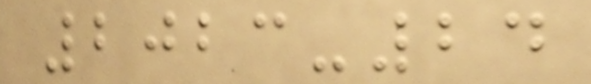2023-24
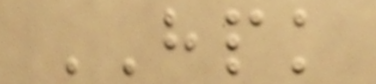HPK
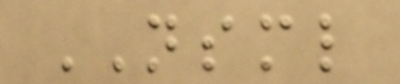NSML
